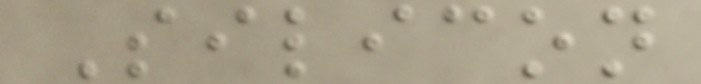Silicon
